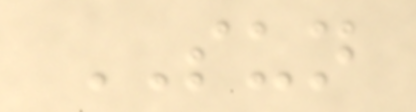SUN
